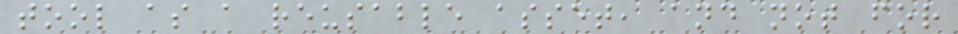tool as a reusable asset, and not for
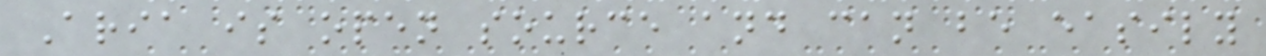Aria is open source and can be easily
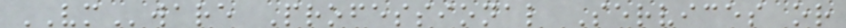VMware Professional Services or
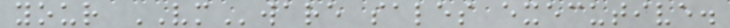your VMware sales executive.
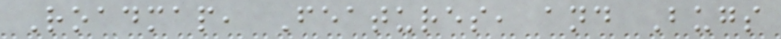Roadmap, Features, and Bugs
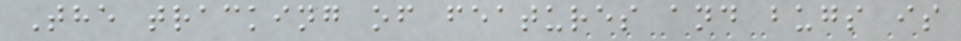The tracking of features and bugs is
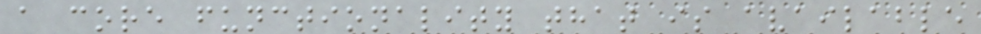a core functionality that is available
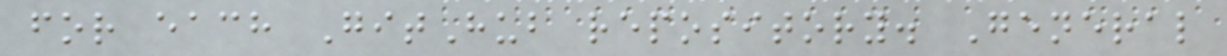for each GitHub repository. General
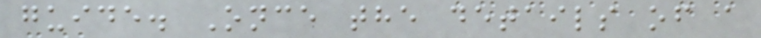guide. Once the details of a
